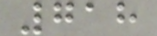718
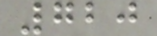720
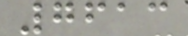7613
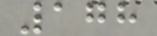178
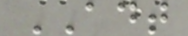ADT
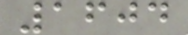1604
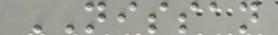NISSAN
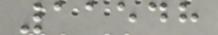11548
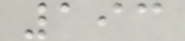193
